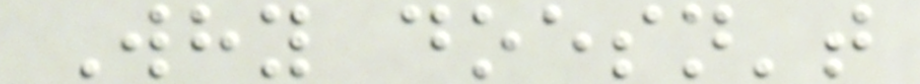Why doesn't
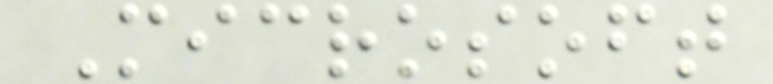Microsoft
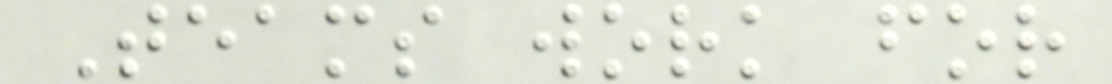Teams work for
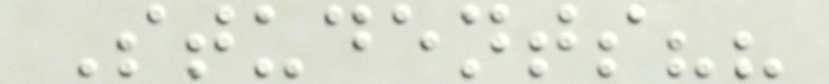Students??
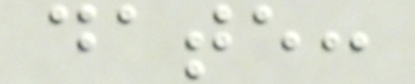date:
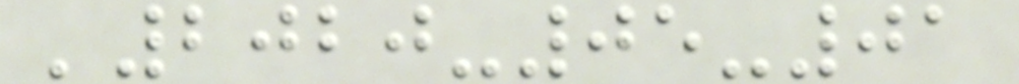'2020-05-01
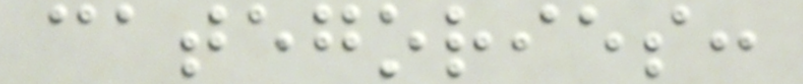categories:
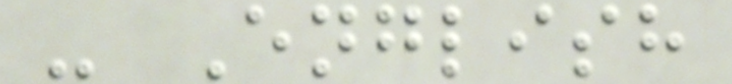- English
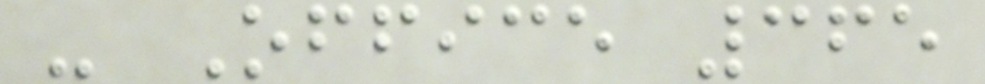- Office 365
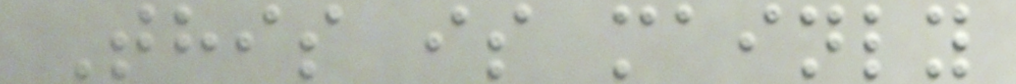This is mainly
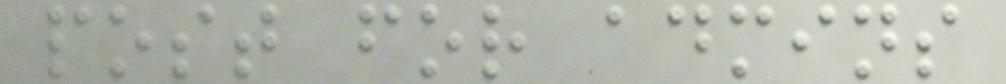post for admins
